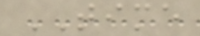TIME
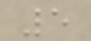5
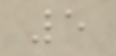5
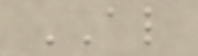AL
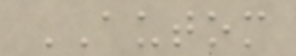AUTOM
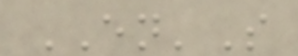EN'S
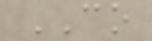CO
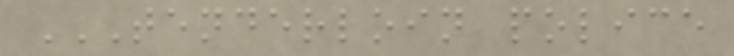TENDERLOIN POLICE
